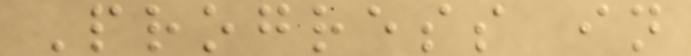Progress in
